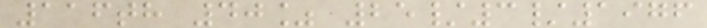116th 40% 25/3/1976
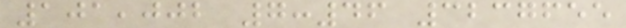101,002 7:46 3237655
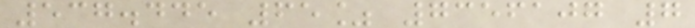537.445 65% 7356107 7
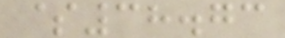$38.73
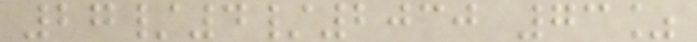27/4/2030 73%
